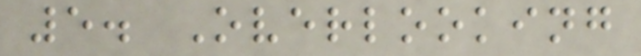5. Overlooking
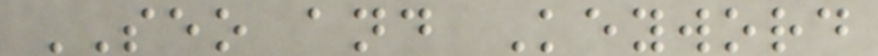SEO and Keyword
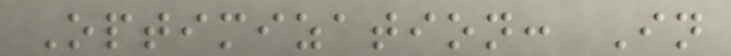Optimization: In
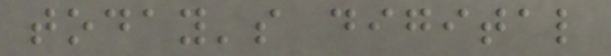today's digital
